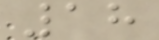18
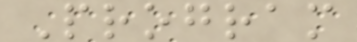Program
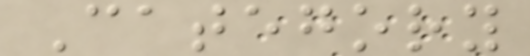Category
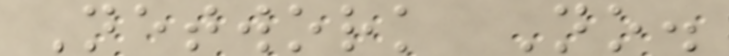Network No.
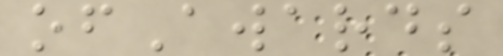ofAwards
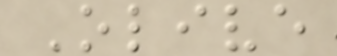Olive
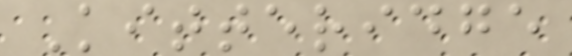Kitteridge
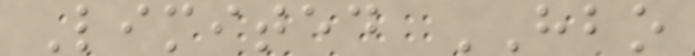Limited HBO
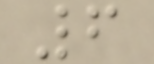6
